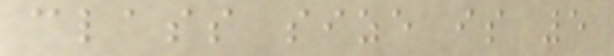class size is 5
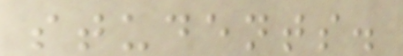students.
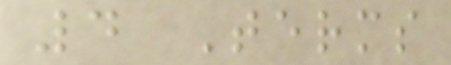4 Terms
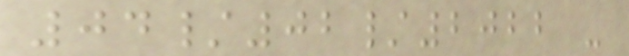04/02/2022 -
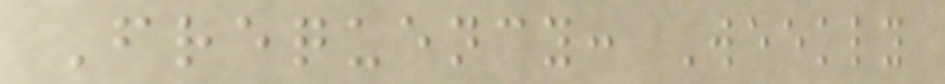Frequency: Weekly
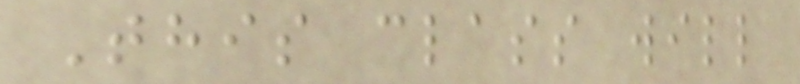This class will
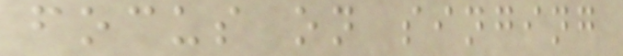focus on singing
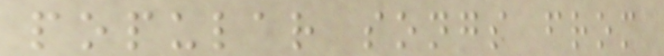popular songs from
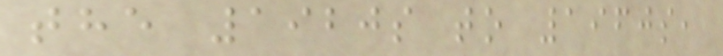the 1920s to 1960s,
